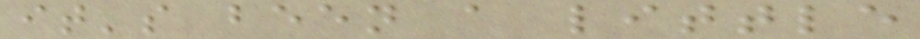it's been a little
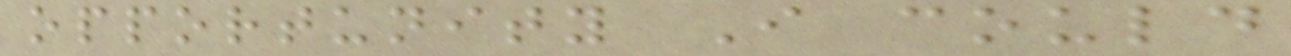opportunity I could
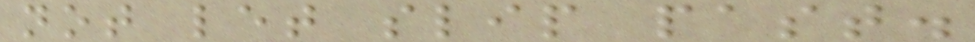not let slip past.
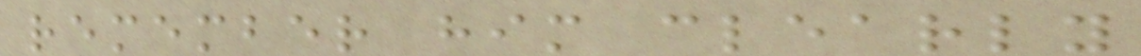remember him clearly
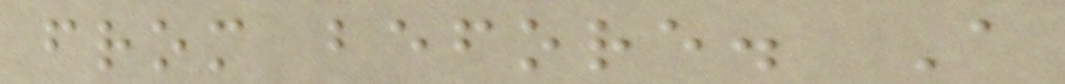from before. A
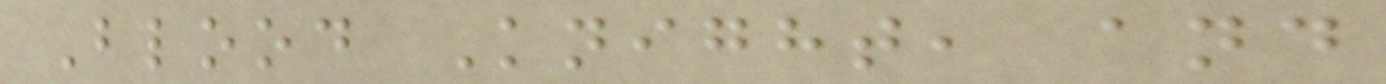Blood Knight, and
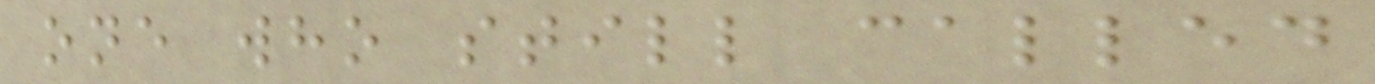one who still called
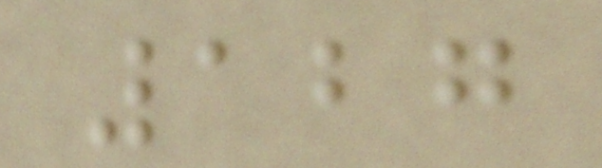127
